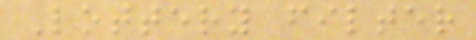Lottery filter
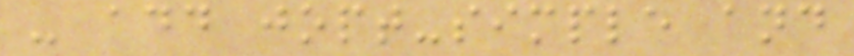- add jopt-simple and
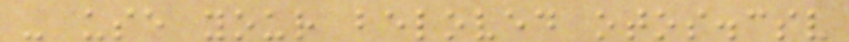- use your beloved otos.csv
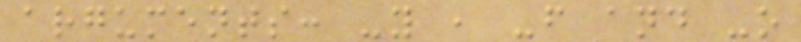arguments: -y , -f and -o
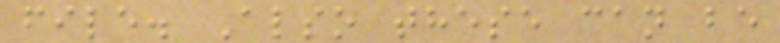file. Also these can be
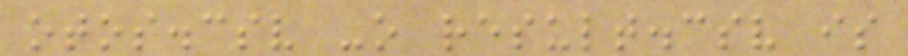otos.csv -o result.csv is
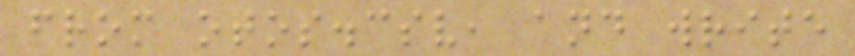from otos.csv, and write
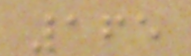165
